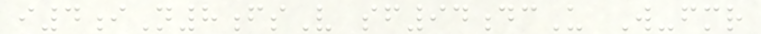i4iN8fsV sf94dcU W-fmr
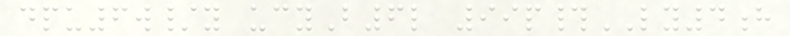dpu6w/y ucyB6l 99p#LY4h
